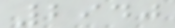2940
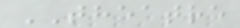THEATRE
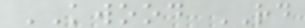KWOOD RD
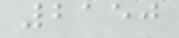2150
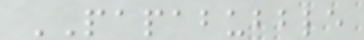PAPABUBBLE
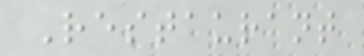Restaurant
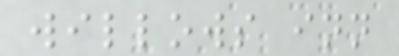willows inn
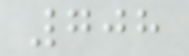708
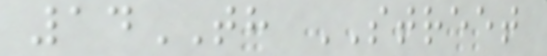14TH STREET
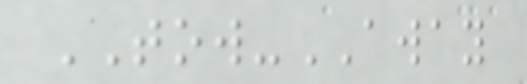TOW-AWAY
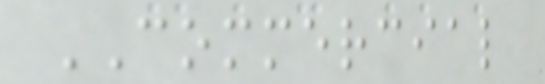COMMERCIAL
